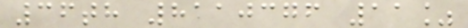36th 8110376 11%
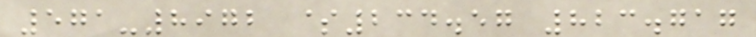571-8972 $234.57 823.717
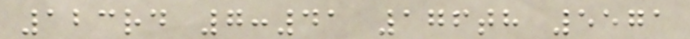123rd 7:41 176th 5571
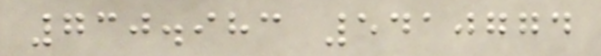730.983 5410774
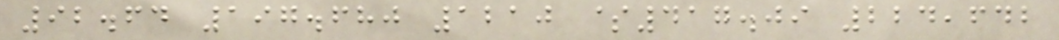92.64 197.680 1210 $417.09 224,642
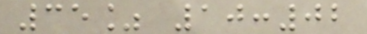35% 10:02
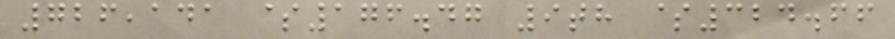726,141 $176.47 9th $324.66
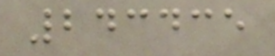243435
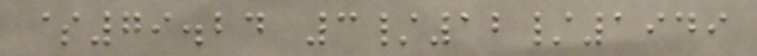$79.24 3/12/1949
